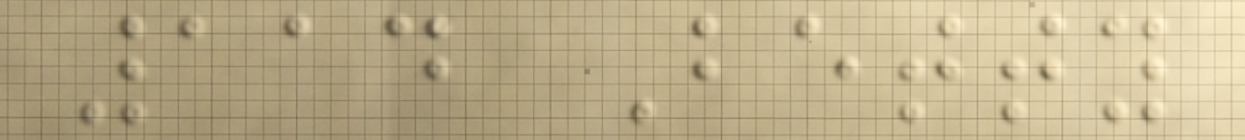114 Betty
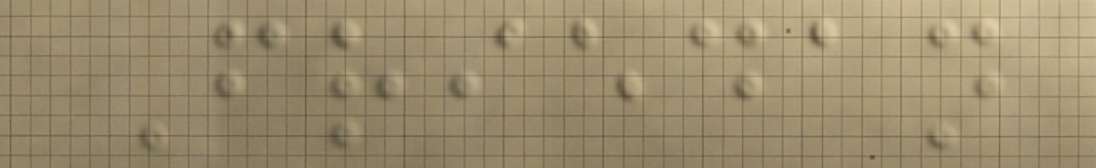Friedan
